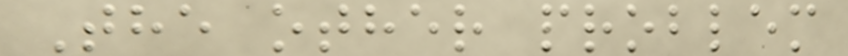The other problem
